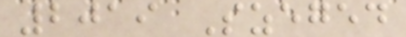2019 Szeged
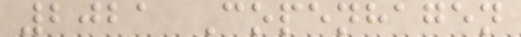2021 Copenhagen
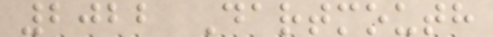2022 Dartmouth
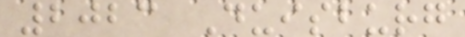2023 Duisburg
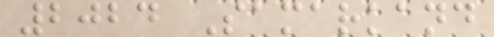2024 Samarkand
